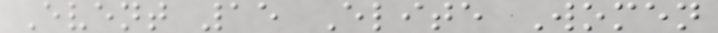Event 15 Elite Women
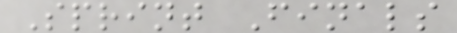Sprint Finals
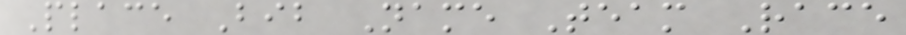Place Bib Name Team Race
